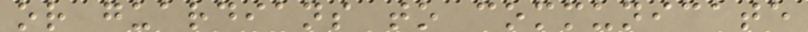or guardians to communicate
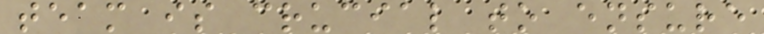team is crucial to ensure
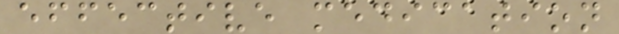effective medication
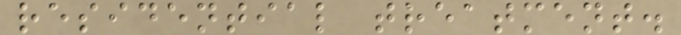residential treatment.
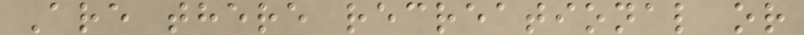Are there recreational or
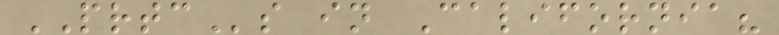PRTCs in California?
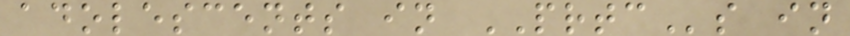adolescents in PRTCs in
